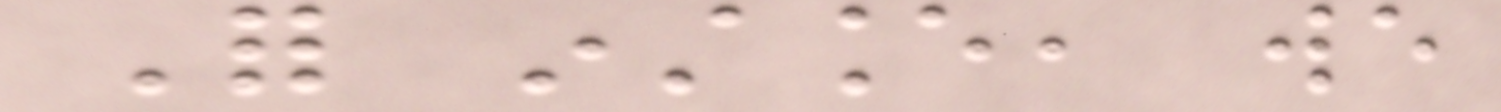For instance, we
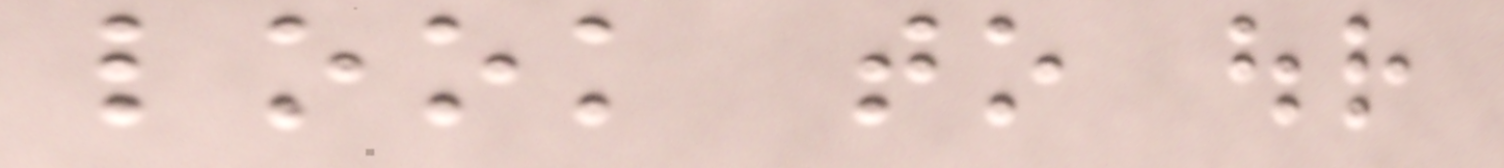look to our
